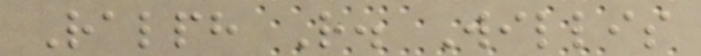Ralph R. Willis
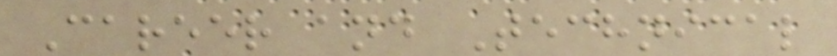Career and Technical
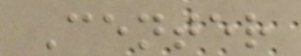Center
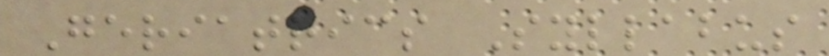Geriatrics Syllabus
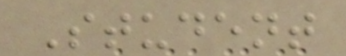Student
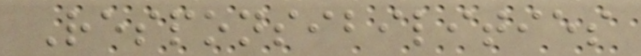Responsibilities
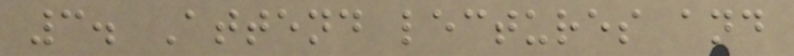3. Attend lectures and
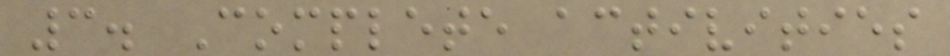3. Complete activities
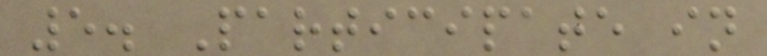5. Participate in
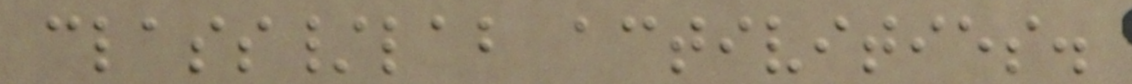class/lab activities.
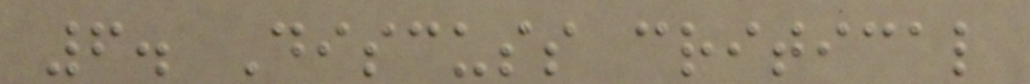6. Discuss critical
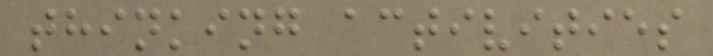thinking activities
